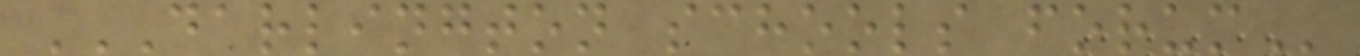DARLINGTON SCHOOLS FORUM
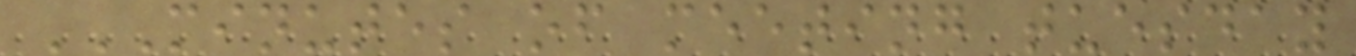MINUTES OF MEETING TUESDAY
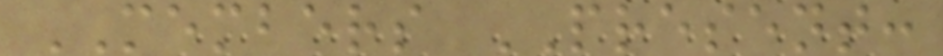MEMBERS PRESENT:
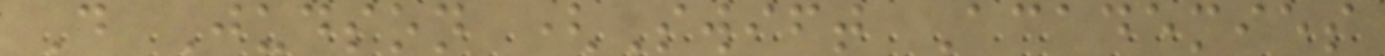D Judson (Swift Academies
